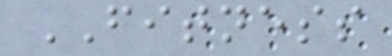FITNESS
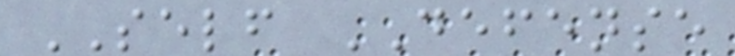SELF DEFENSE
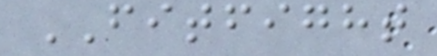FITFIGHT
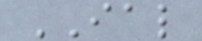IAL
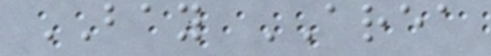BAY AREA
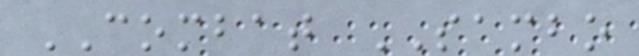COMBAT SAMBO
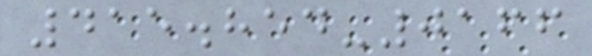415.854-0166
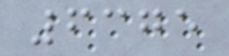6375
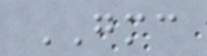GMC
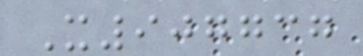X907737
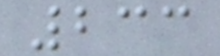233
